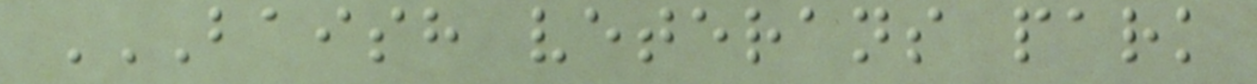BAISH VETERANS PARK
